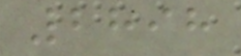2898
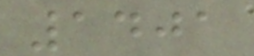1401
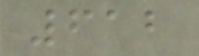612
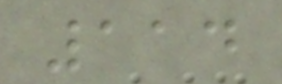114
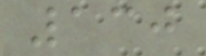130
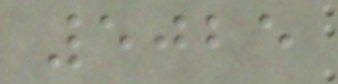5025
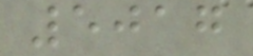5017
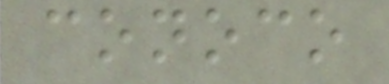conoco
